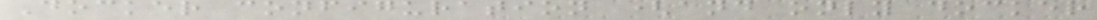Docker configuration (and only docker
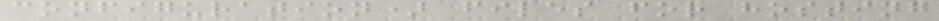configuration) files for hosting
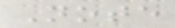Note
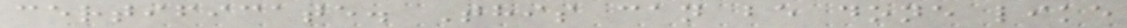certificate. This can be done like
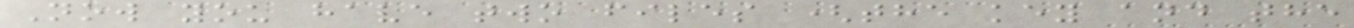Now you have two files (the key and the
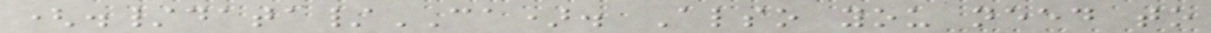(./data/CA). Also you need to
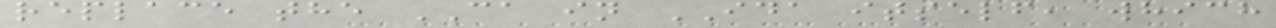replace the CA in IDA itself, which
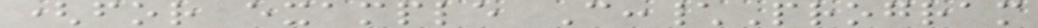(for example C:\Program
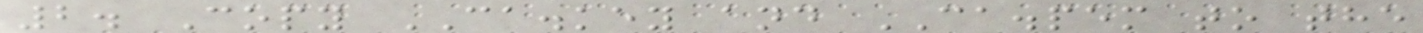2. Copy CA.key and CA.pem to the
